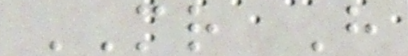MR H
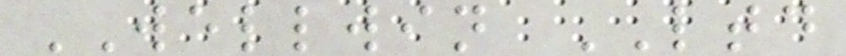WELLWIN LTD
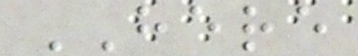HERE
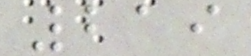219
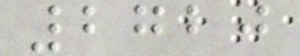2720
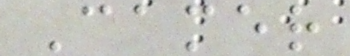Camer
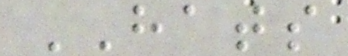HATS
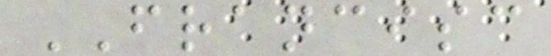FRANCISC
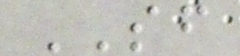SF
